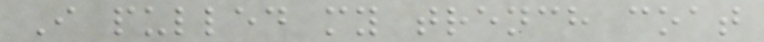I pulled my trench coat
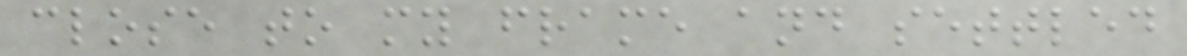close to my frame and settled
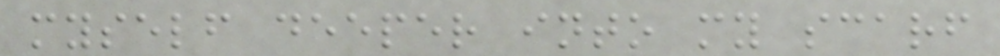myself deeper into my scarf
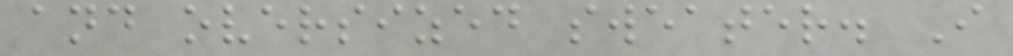and oversized sweater. I
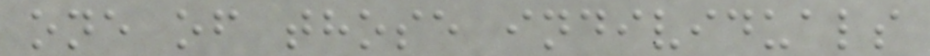one of those individuals
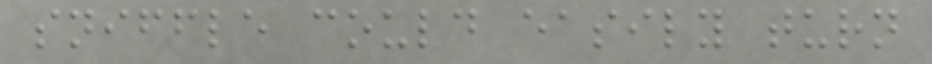sniffle could easily turn
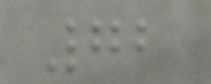72
